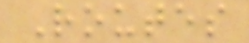Routes
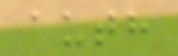auth
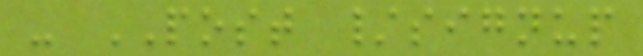- POST /signup
